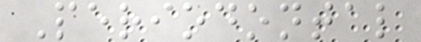Periodontal
